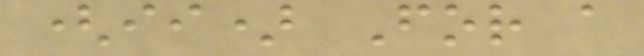(ii) For a
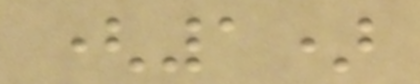(1)
